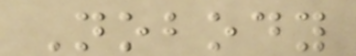Nobody
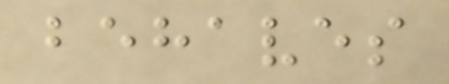behaves
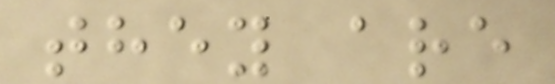they are
